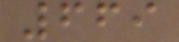669
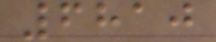6810
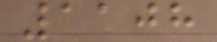1108
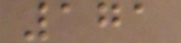171
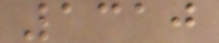1310
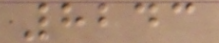8243
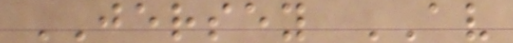JERSEY AV
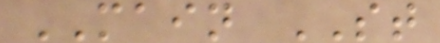MAIN ST
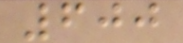600
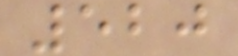520
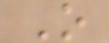O
